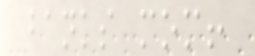banks mom!
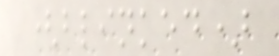(blinked)
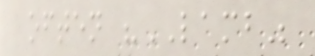often "LAMB"
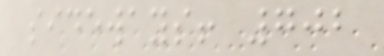sideways! 702
